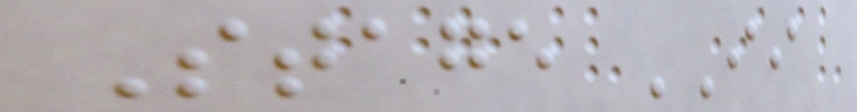Stage II
